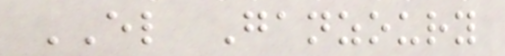EL Ganzoury
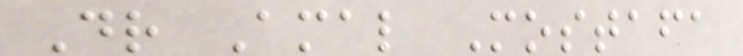Dr Amal Mostafa
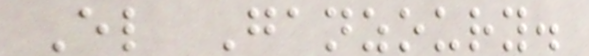El Ganzoury.
